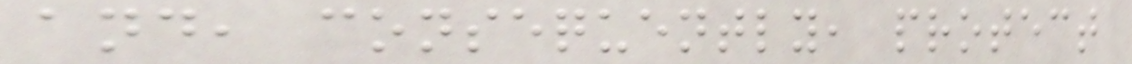and, consequently, protect
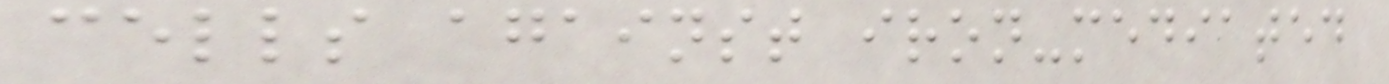cells against iron-mediated
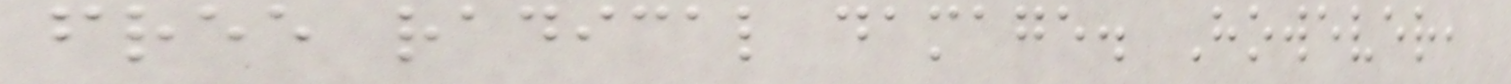free radical damage. However,
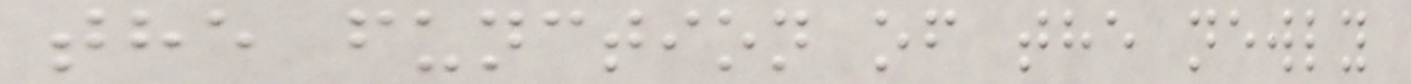the function of the newly
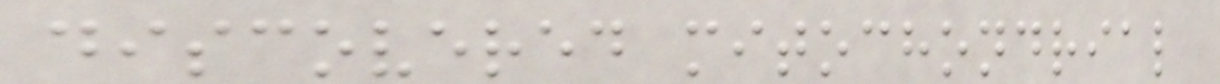discovered mitochondrial
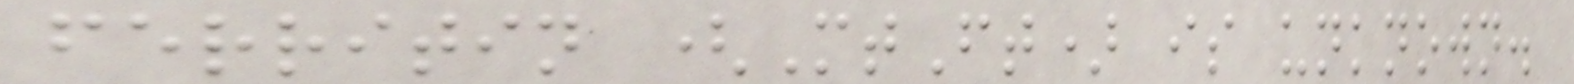ferritin (MtFt) is unknown.
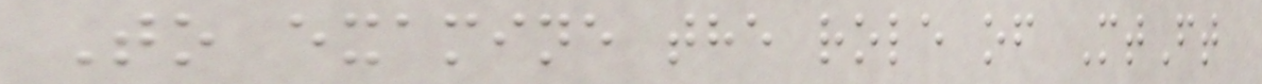To examine the role of MtFt
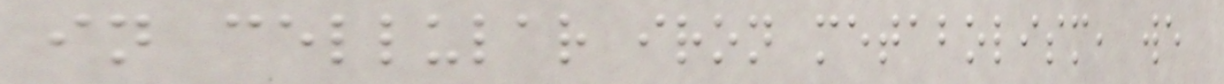in cellular iron metabolism, we
